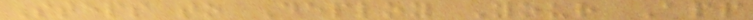Steps to Deploy Your App
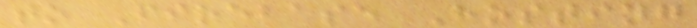to Firebase Hosting
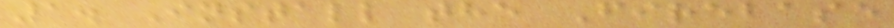1. Install the Firebase
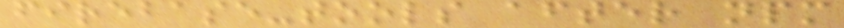firebase-tools after npm
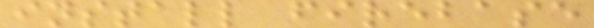install firebase
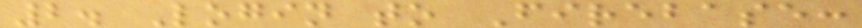2. Login to Firebase:
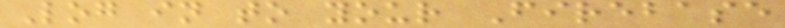Log in to your Firebase
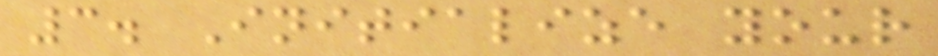3. Initialize your
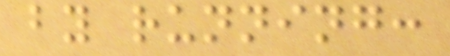by running:
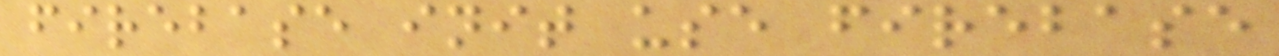firebase init use firebase
